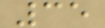35
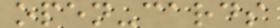open-cards
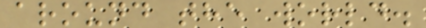around the world.
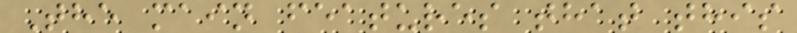The main features that this
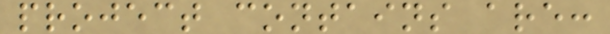project contains are:
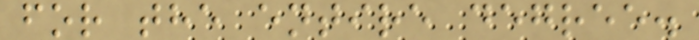for the entire degree.
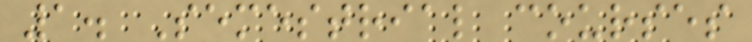1. Semestrial courses
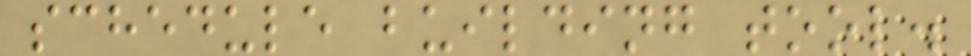schedule building tool.
